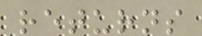returns
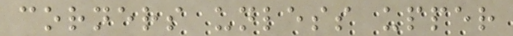corners unless upper
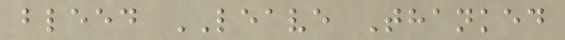bleed LEAVE Thanked
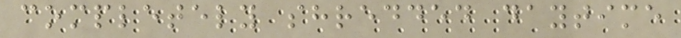completely shredded daytime
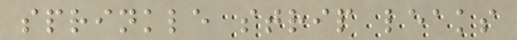sprinkle strip leaks
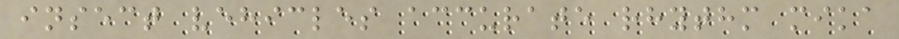insect vehicles accurate rhythm mika
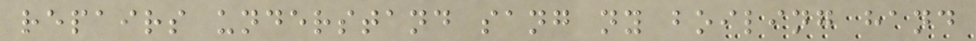repairs understand sang ny boiling hand
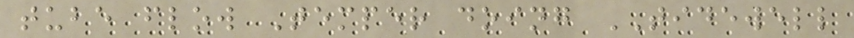tube flow Temper doing TIDEWELL
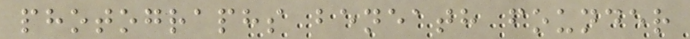photographs beneath founder
